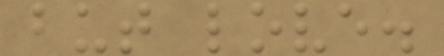but love.
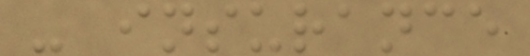- insurance
